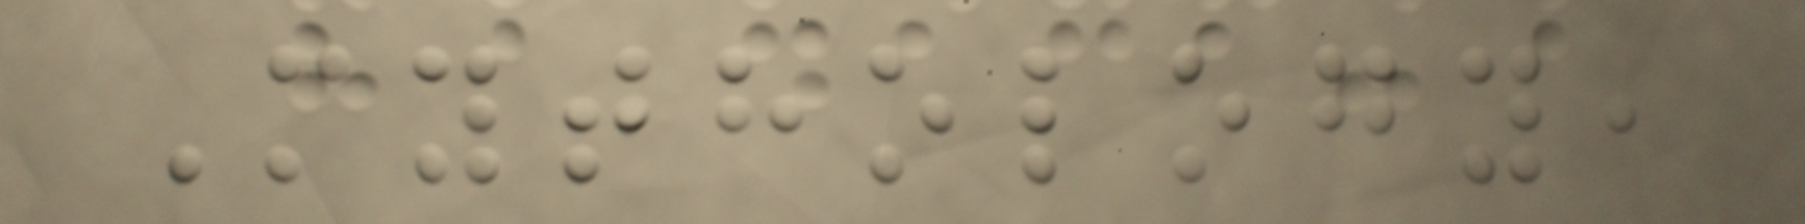Mythology,
